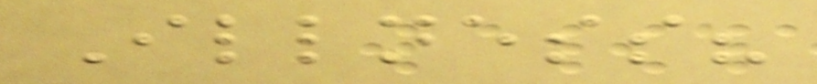Illness?
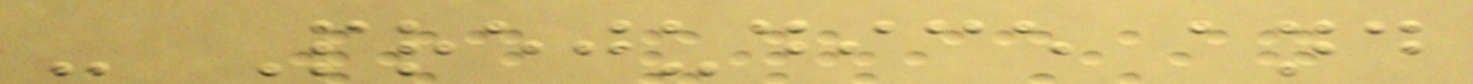- Prejudice and
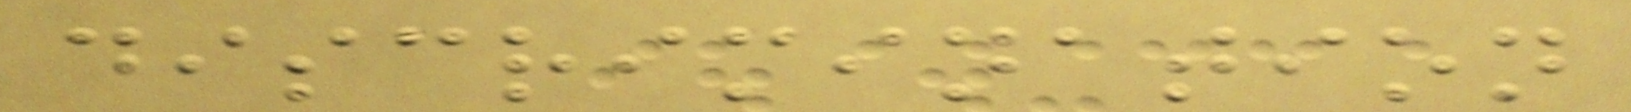discrimination
